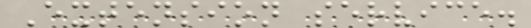Extension service.
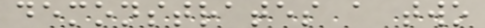demonstrates a two
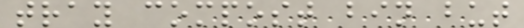tray compost bin but
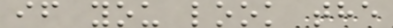if you look the
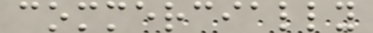commercially
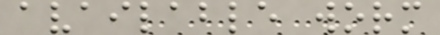available worm
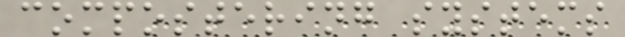compostering systems
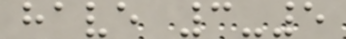have 3-5
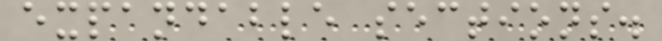expandable sections.
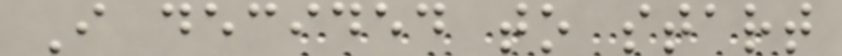I decided to start
